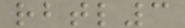rbtl3
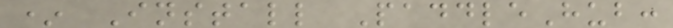* Install PaddleHub:
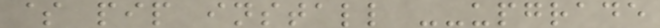$ pip install --upgrade
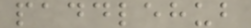paddlehub
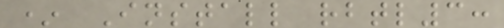* Install rbtl3:
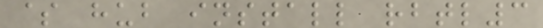$ hub install rbtl3
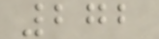272
